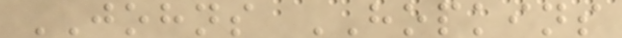JOHNS HOPKINS
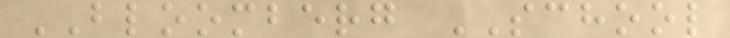BLOOMBERG SCHOOL
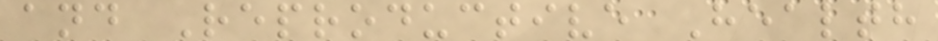and Reproductive Health
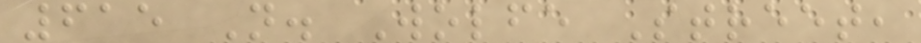615 N. Wolfe Street,
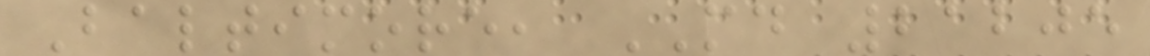Baltimore, MD 21205
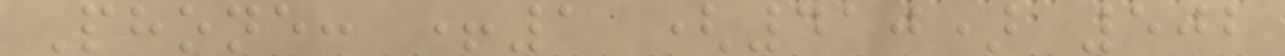Phone: +1 (410) 502
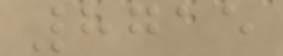8715
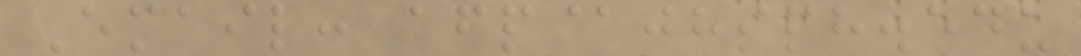Email: afp@jhsph.edu
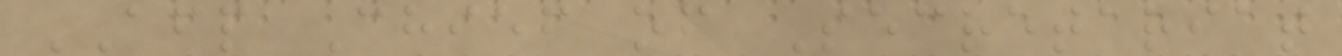AFP Chief of Secretariat
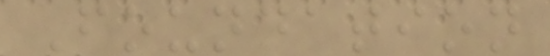Foundation
